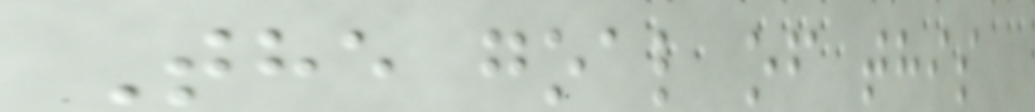The goal of this
